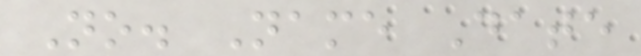No. Name Date
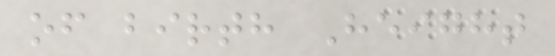of birth Height
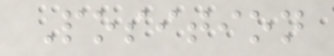Position
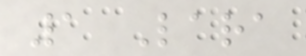1 Lara
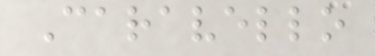Caravello
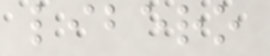libero
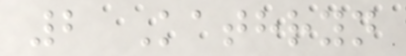2 Kathryn
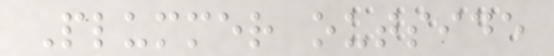Plummer outside
